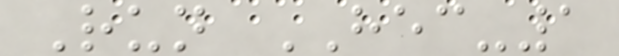Run HEC-1
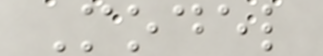Model
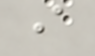i
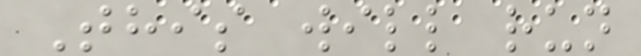This will run
